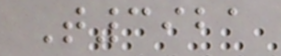T3921
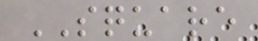SQUARE
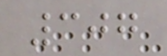307
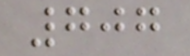707
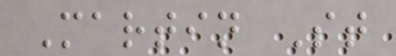Martin St
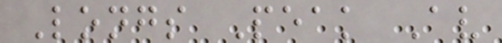Longs Peak Av
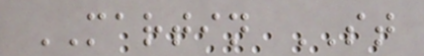MARTIN ST
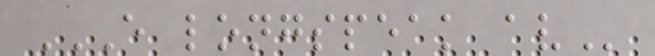E LONGSPEAK AV
